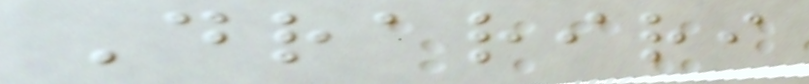Drariri
